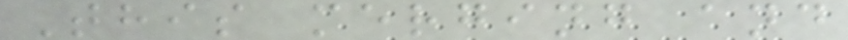This merging and
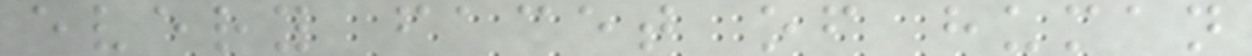every facet of human
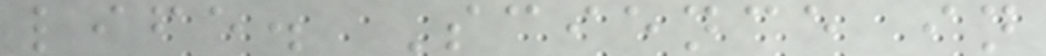life. Science in
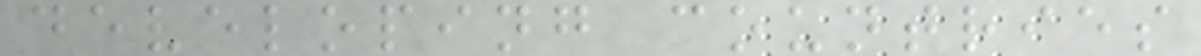developing countries
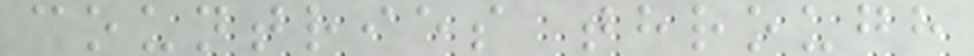countries through
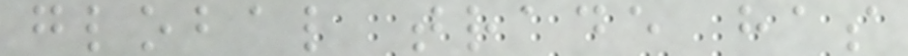global trade has
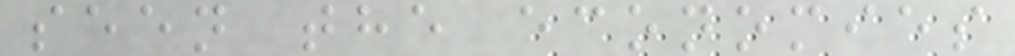seen the economies
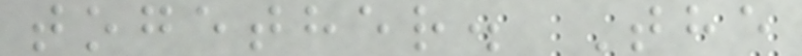together. The
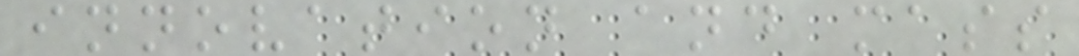innovation and mass
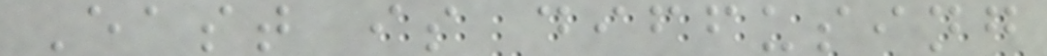East is diffusing
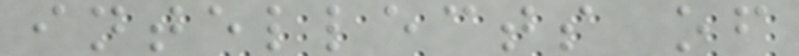intellects of
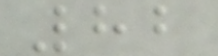82
